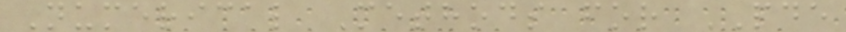Numerical Methods for PDE
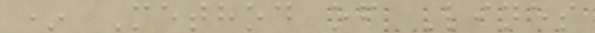* Method of Lines
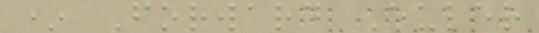* Forward Euler
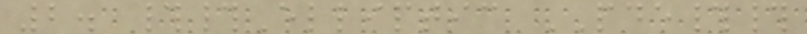2. ##Elliptic PDE##
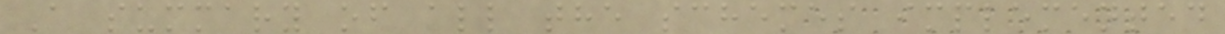A summary of all the schemes implemented
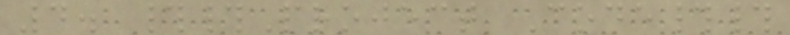4. ##Project Code##
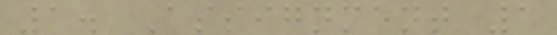1. Assignment 1
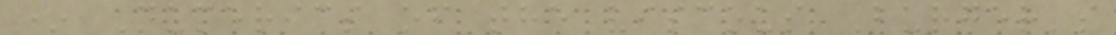* Numerics of the viscous Burger's
